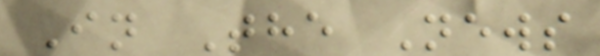In The News
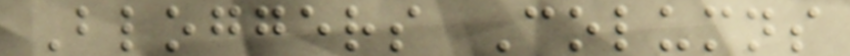Bloggers Columns
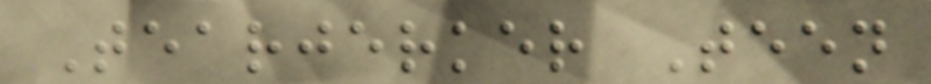Tearjerker Teen
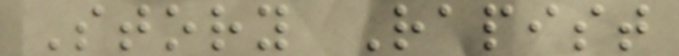Story Rapist
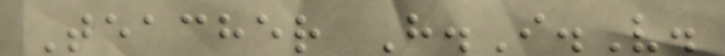Teacher H.I.V.
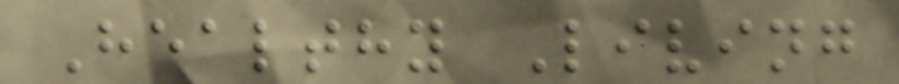Healthy Living
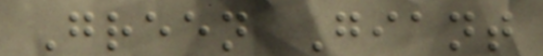Green Giant
